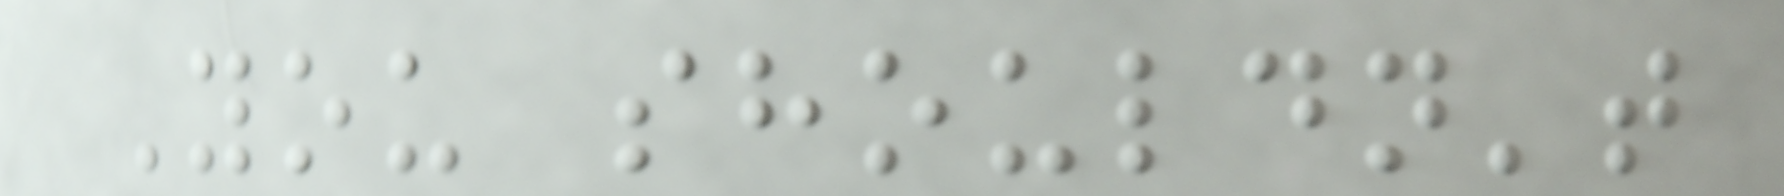You shouldn't
